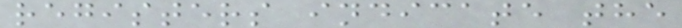registers indicate the
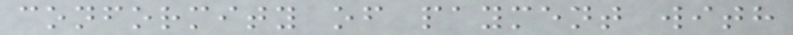conformity of payment with
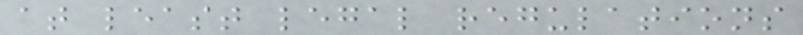at least legal regulations
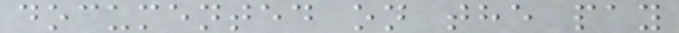documented on the pay
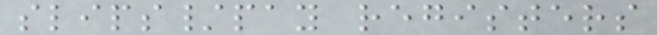slips/pay registers
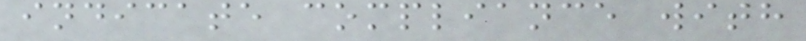indicate compliance with
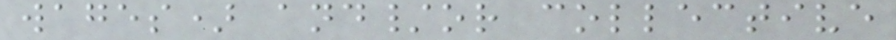wages) and/or collective
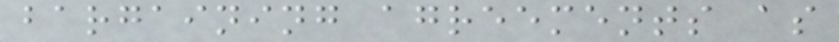bargaining agreements as
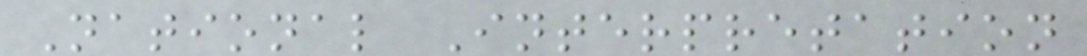National Interpretation
